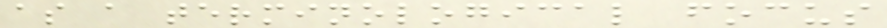as a terminological focus
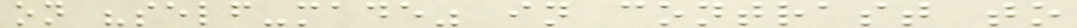on "self-made" in contrast to
